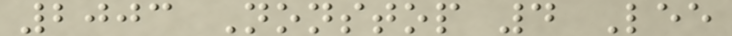2003 Nonstop 4 Lee
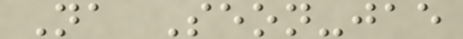Na Seon-jae
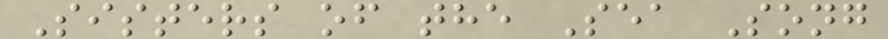Sisters of the Sea Song
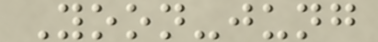Yoon-jung
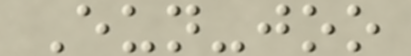Eun-joo
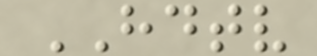HDTV
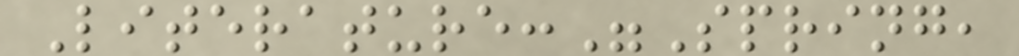Literature:"Spring,
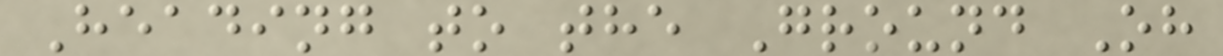Heading to the Ground Oh
